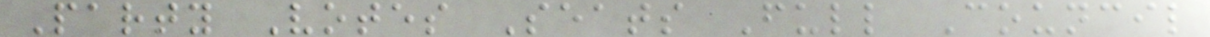Party Votes Seats Full Council
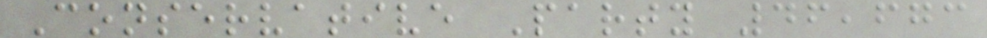Conservative Party 46,673
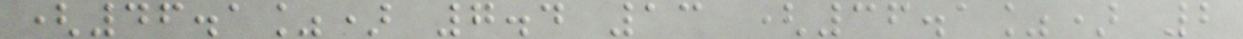(46.1%) 7.4 13 (36.1%) 2
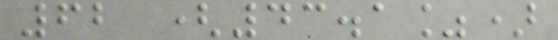62 (43.1%)
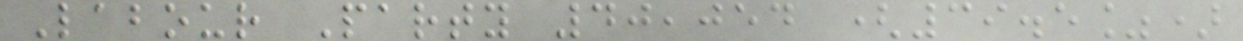Labour Party 40,054 (39.5%)
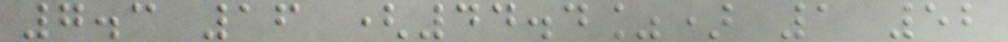7.3 16 (44.4%) 1 52
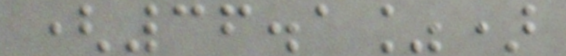(36.1%)
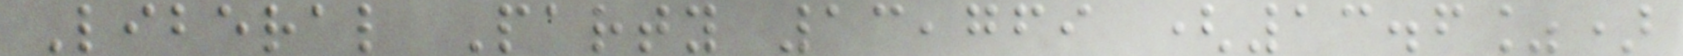Liberal Party 13,769 (13.6%)
